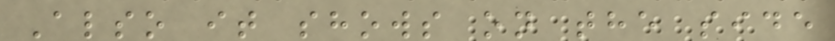Also it shows on the side
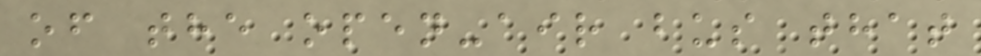of the open-air bus that
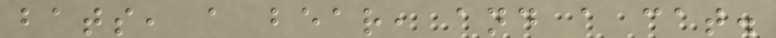bats, a bear, and a cat.
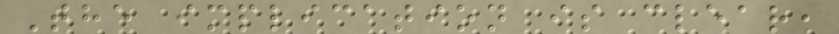The implication is clear,
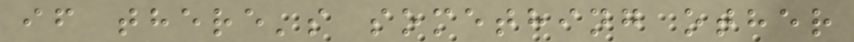if there's something other
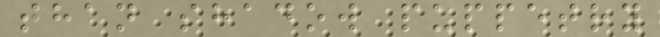than shadow puppetry
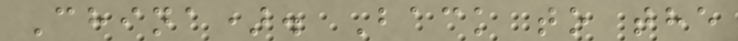China). Back to the
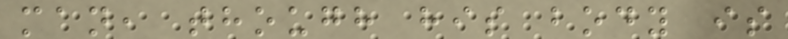man, though his body is
